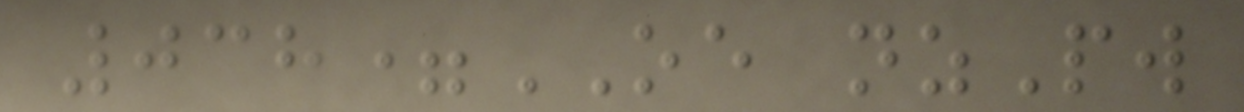038=OE nzPw
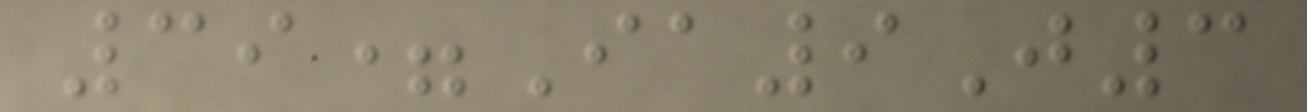39=Ia9J3
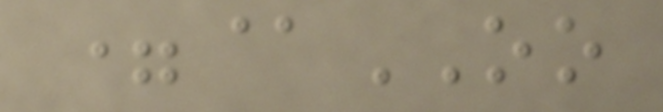=@OO
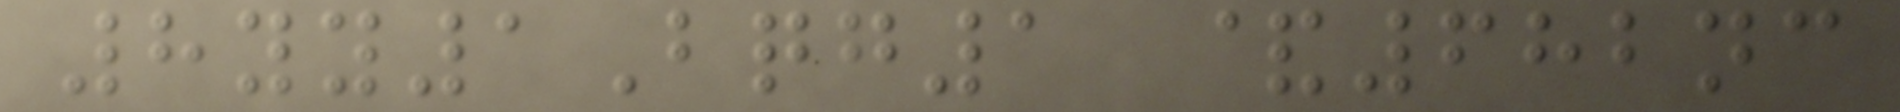8yy1Bqg1 &682nc
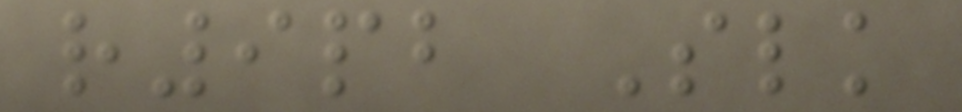r9pb Slk
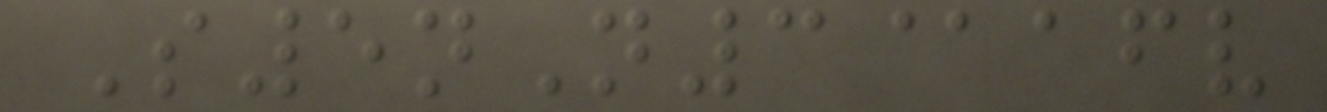S5nN3@afv
